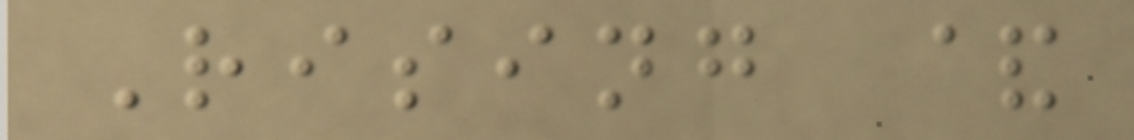Rising &
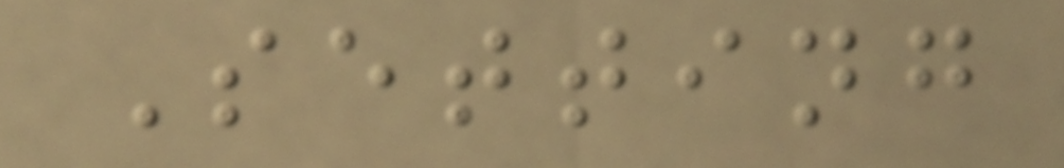Setting
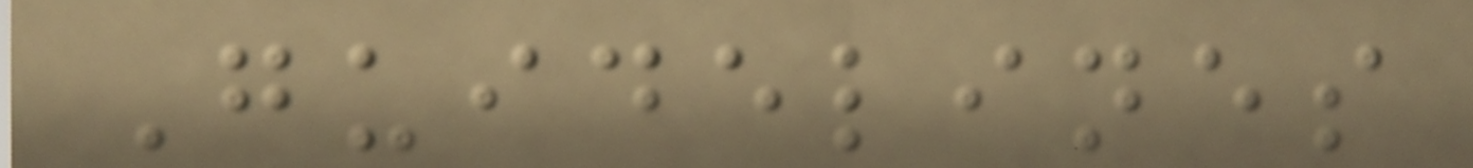Guidelines
